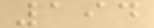194
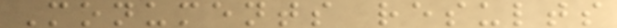Monuments results
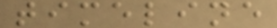timeline
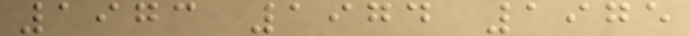1973 1974 1975
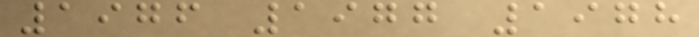1976 1977 1978
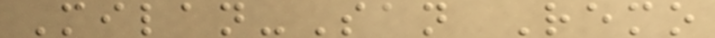Milan-San Remo
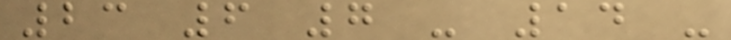23 6 7 - 14 -
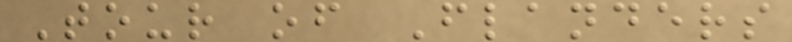Tour of Flanders
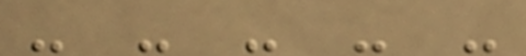- - - - -
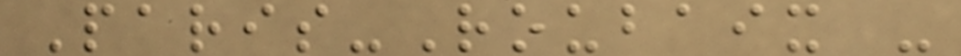Paris-Roubaix -
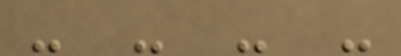- - - -
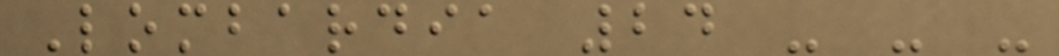Lombardia 24 - - -
